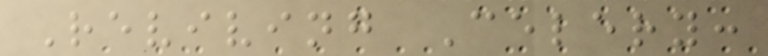Reviving Celery:
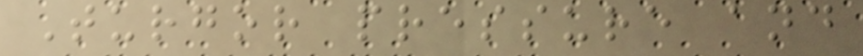Turgor pressure and
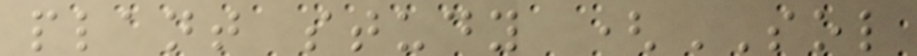plant study (SOL
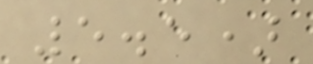5.5)
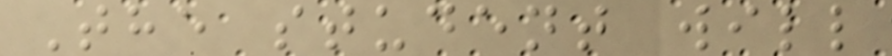The student will
